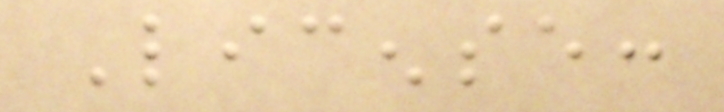License:
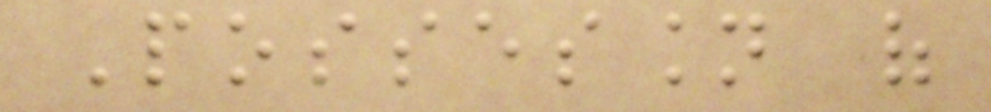Possession of
